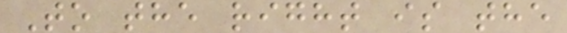To the right is the
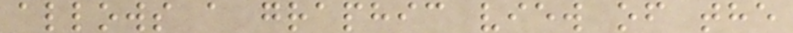allows a graphic view of the
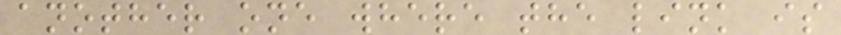another one where the link is
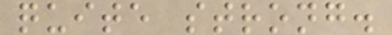quite strong.
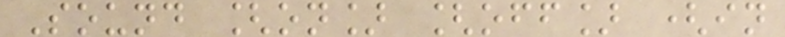Sound [on] [off] (in
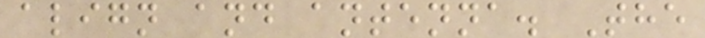align and antenna. The
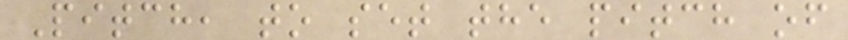Pitch, to set the pitch of
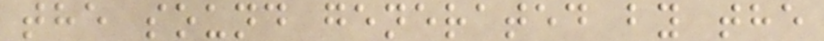the sound generated by the
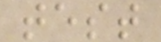test
